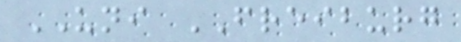UNI FREIBURG
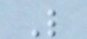L
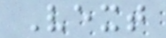Vext
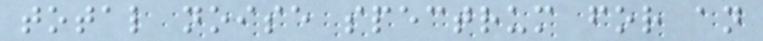total noise spectrum for an
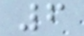6
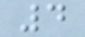4
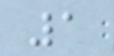1
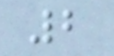2
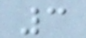3
